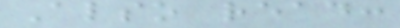Also read:
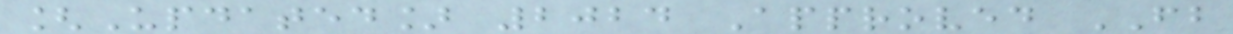[Updated] 2024 Approved FB
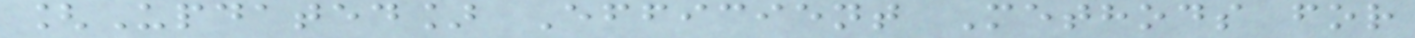[Updated] Efficient Methods for
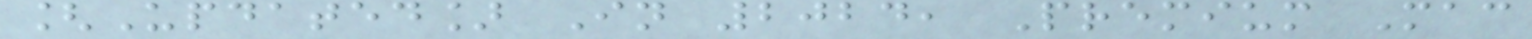[Updated] In 2024, Premium Mac
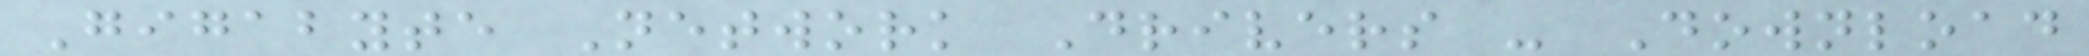Gigabyte Network Drivers - Download
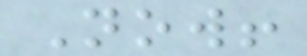Now!
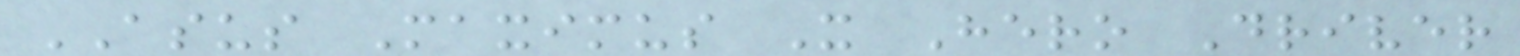ASUS Maximus X Hero Driver
